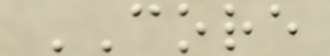CORE
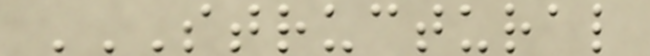STRUCTURAL
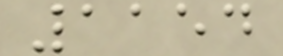1154
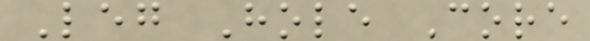Leg Hole Core
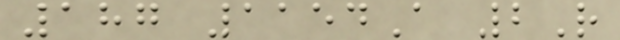187 1154A 2R
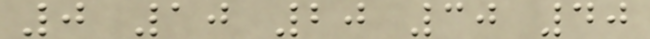0 10 20 30 40
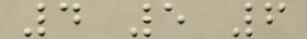4 5 6
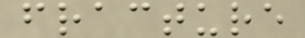fracture
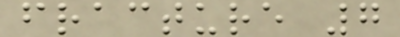fracture 7
